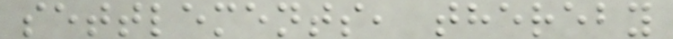settlements, thereby
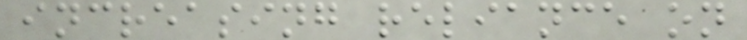increasing reliance on
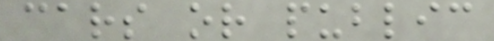cars or public
